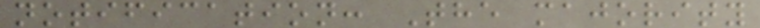notification: The majority
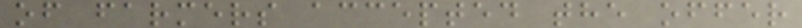of farmers accepted the offer
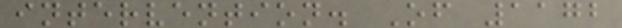intervention. Of 1172
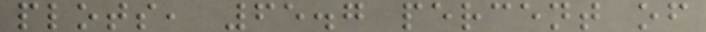plots, 65.7 percent of
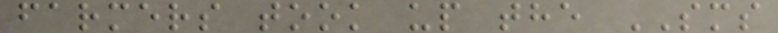farmers took up the SMS
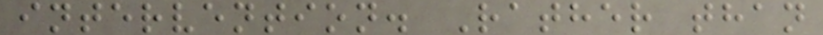intervention. Rather than
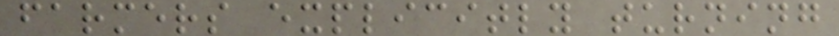farmers explicitly turning
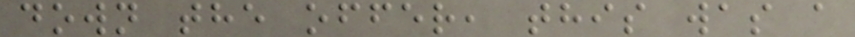down the offer, this was a
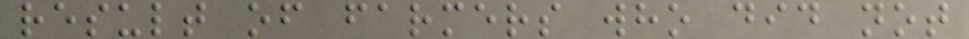result of farmers who did not
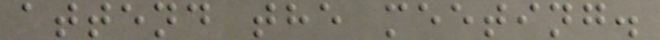attend the meeting.
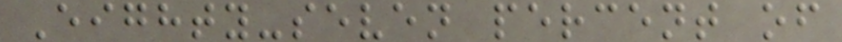Eighty-seven percent of
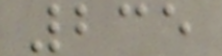235
